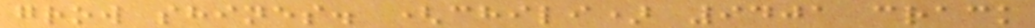grow shines. (chili) 9401 crack
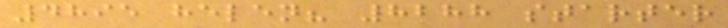4895 helen? 8288 starter
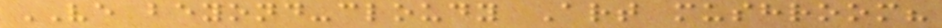VE beyond-cloudy Art mushroom?
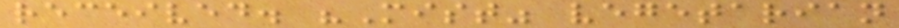received. "Mist" vegetarian
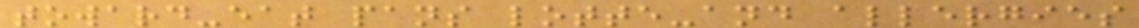toward-eat pans lotte-and allergies
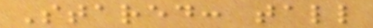Stared: tall
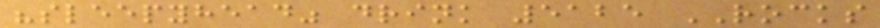"sleepyhead" drink 5125 ROCKS
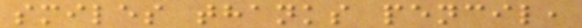smiles thanks pencil,
